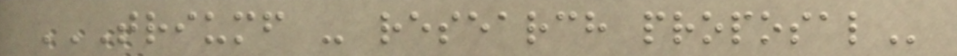TRIUMF - RESEARCH PROPOSAL
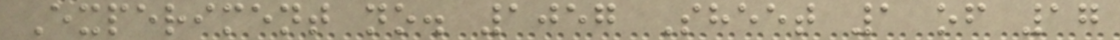Experiment no. 1057 Sheet 1 of 17
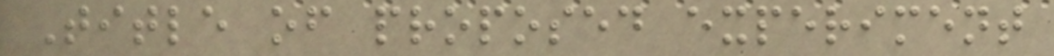Title of proposed experiment
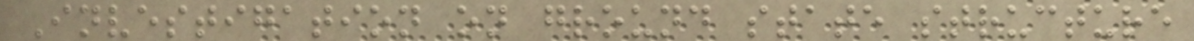Investigation on ground state structure
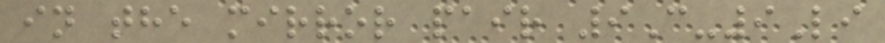in the mirror pair 9C-9Li
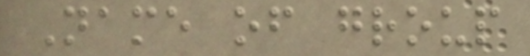Name of group
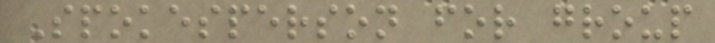Spokesperson for group
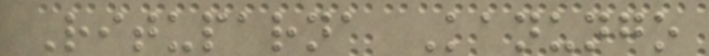Rituparna Kanungo
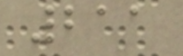211
